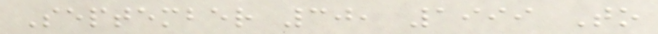September 30, 1999 To
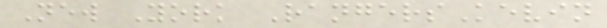New York RangersKevin
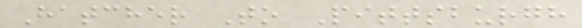Hatcher To Pittsburgh
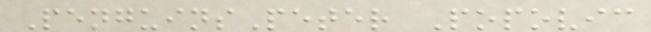PenguinsPeter Popovic
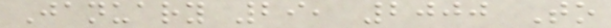January 29, 2000 To
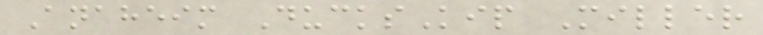Anaheim DucksKip Miller
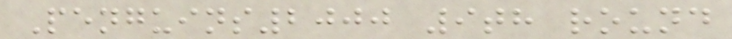Penguins2000 9th round
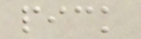pick
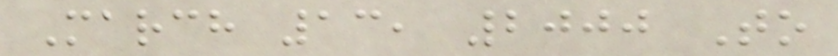March 13, 2000 To
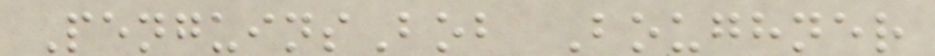PenguinsBob Boughner
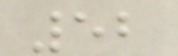52
